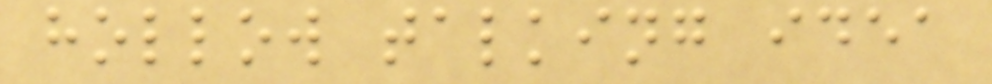hollow talking idea
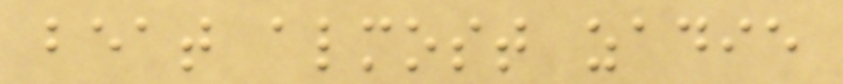beat almost zadie
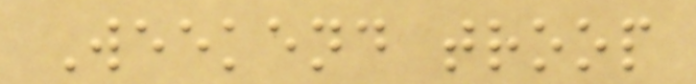Weekend troop
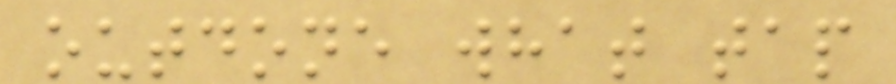outdone what tap
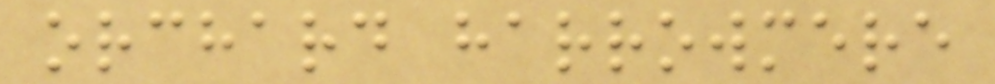orchard harrowmere
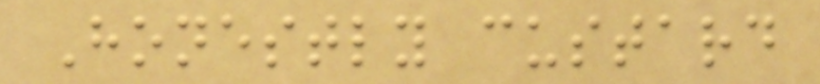Honestly custard
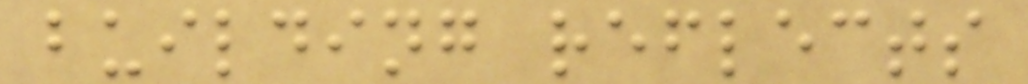building reflects
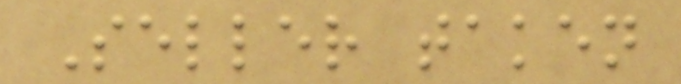Seller taken
